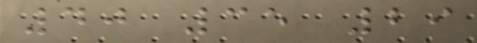40 35 29
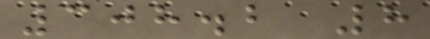308.2 8
